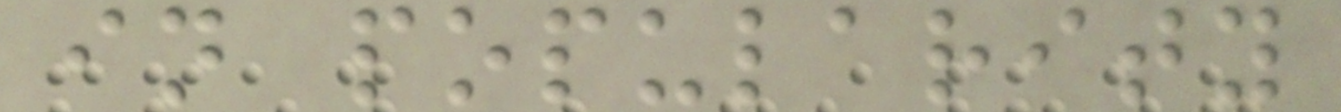in popularity
